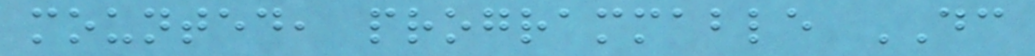mounted, programmable DC
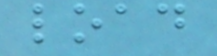load
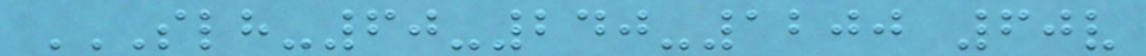SLH-60-240-1200 60V
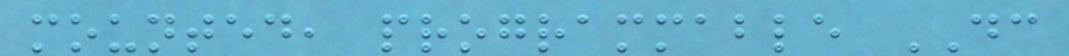mounted, programmable DC
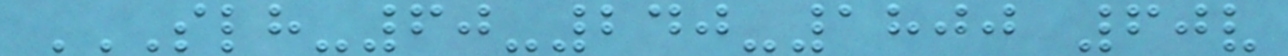SLH-60-240-1800 60V
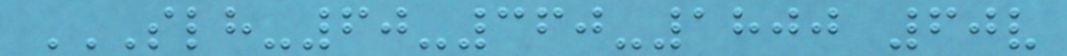SLH-60-360-1800 60V
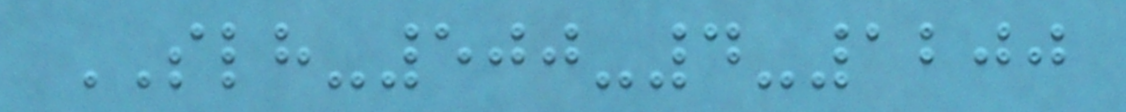SLH-500-4-1200
